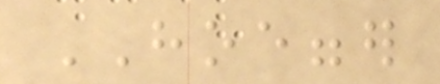HOEGGER
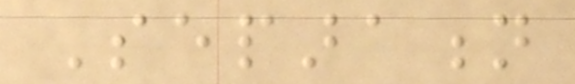Separation
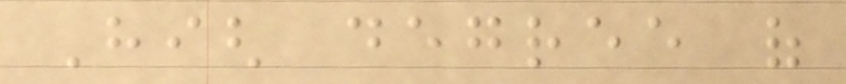High degree of
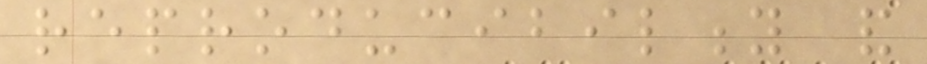reproducibility and
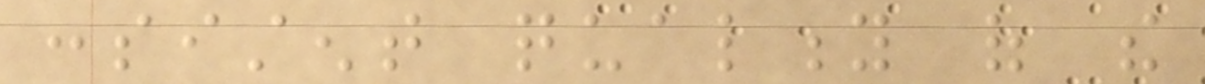consistent quality of the
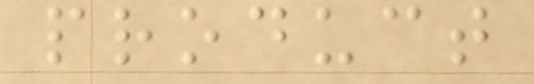product
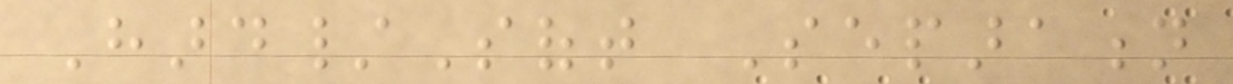Hard/Soft Separation
